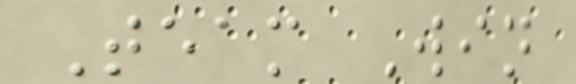Team Win
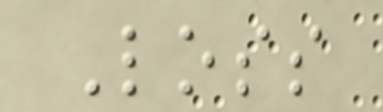Loss
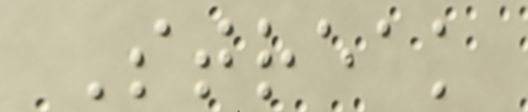Streak
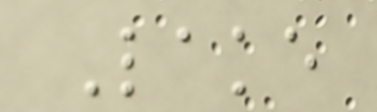Lake
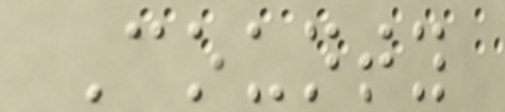County
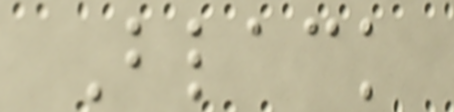Black
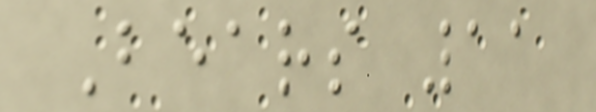Bears 11
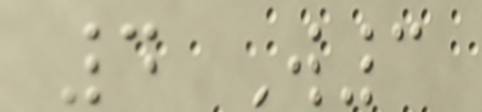4 W3
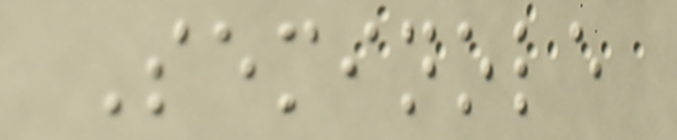Seminole
